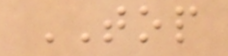TOP
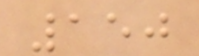150
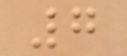7
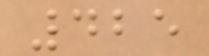425
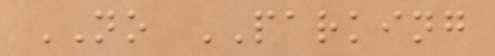NO PARKING
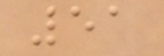51
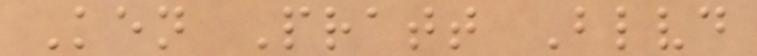Ken Pratt Blvd
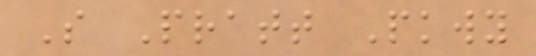S Pratt Pkwy
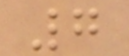7
